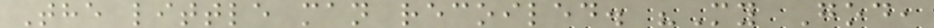The little man recoiled. "My God,
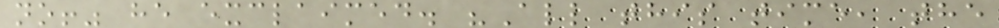no!" he exclaimed. "All this time, the
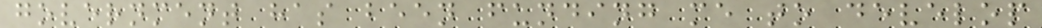government has been funding me to develop
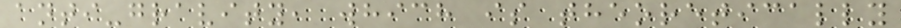anti-gravity, which is theoretically
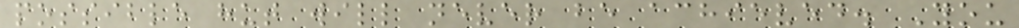possible hut will never be achieved. You
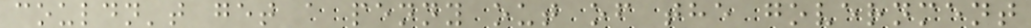couldn't get a penny out of the government
